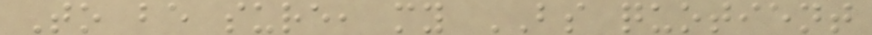To be sure, my BS quotient
